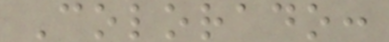Colorado:
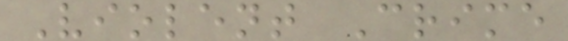Violent Crime
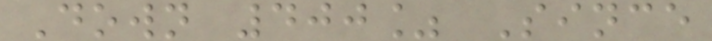Down 400% Since
